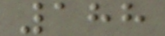188
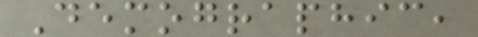Demographic,
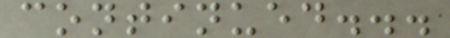continued...
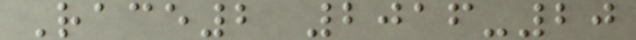Race2 2016-20
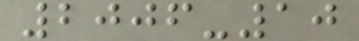2006-10
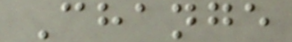Change
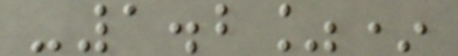-1.2%*
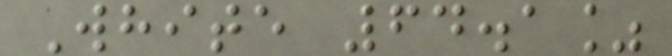White 64.1%
